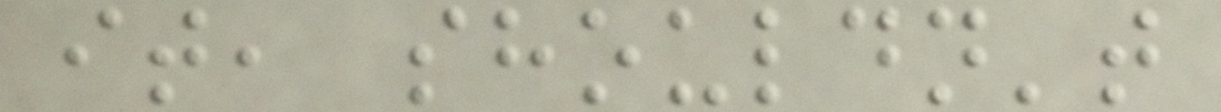it, shouldn't
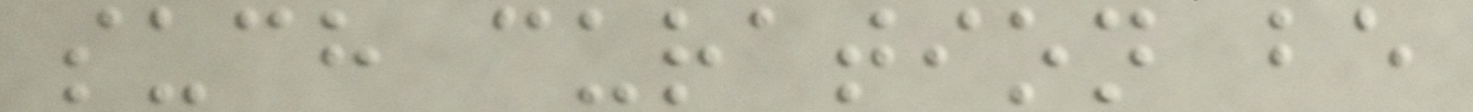such curation be
